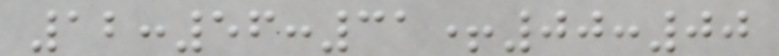12:56:31+00:00
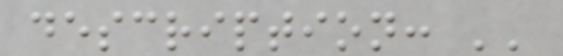description: ''
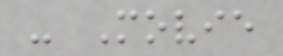- Movie
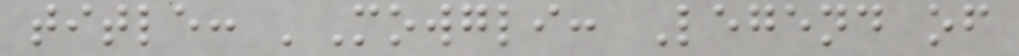title: 'Mowgli: Legend of
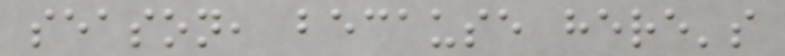season, because here's
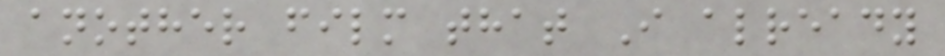another film that I already
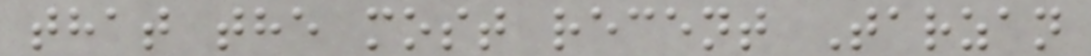that the most recent Tarzan
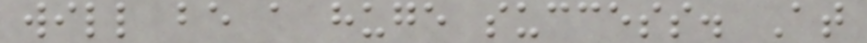will be a huge success. At
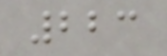223
